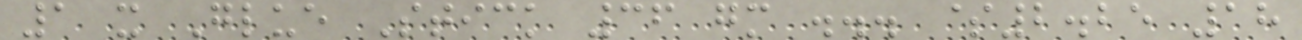1 x Glue Stick 36 gm ... $2.25 18
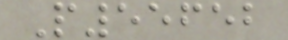P55652
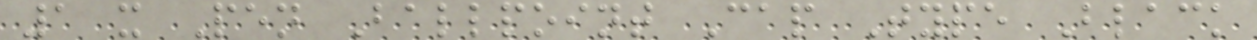1 x Pen Ballpoint Cap Type Black
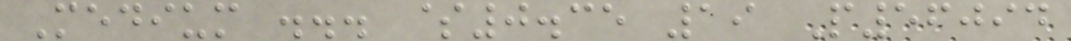Medium ... $0.35 19 P56094
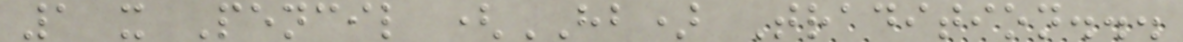1 x Pencil (HB) Tradition...
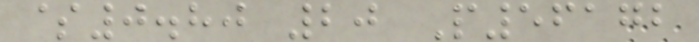$0.80 20 P56172
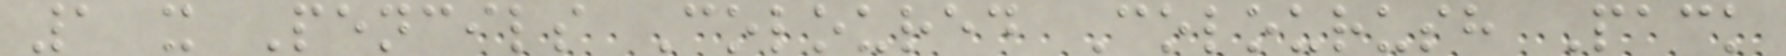1 x Pencils Coloured Colourush Pack
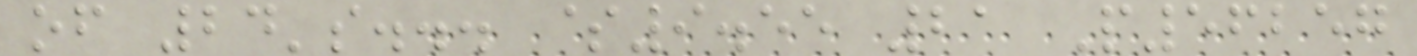of 24's... $9.55 21 P56257
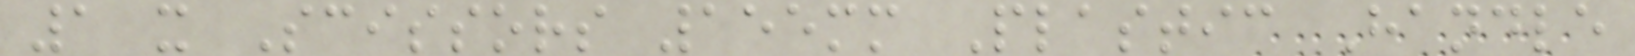1 x Scissors 155mm Plastic Handle
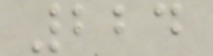224
